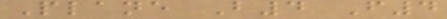Plane B4 F4
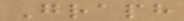Graph
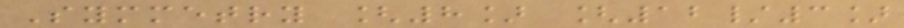Symmetry [8] [12/3]
